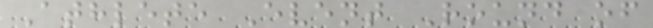Athlete Event Round of
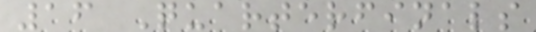16 Quarterfinals
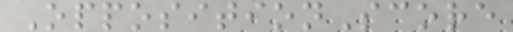OppositionScore
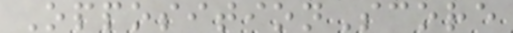OppositionScore
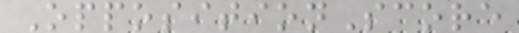OppositionScore
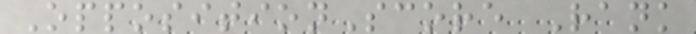OppositionScore Rank
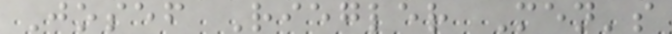Josef Riegler Men's
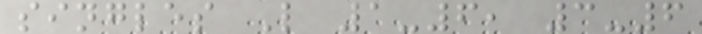singles L 1-6, 3-6
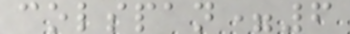colspan=6
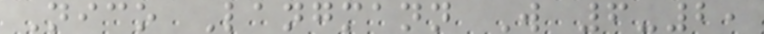Nico Langmann W 6-2,
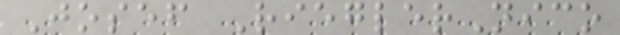Josef RieglerNico
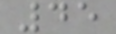45
